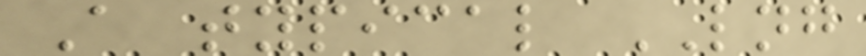A typical LNG
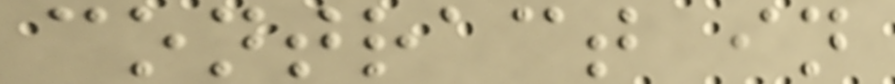contract in
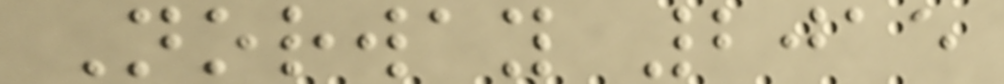Norway 2015
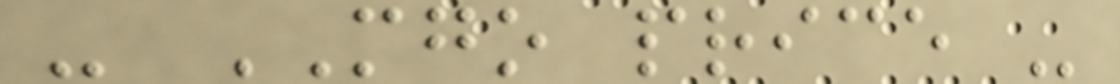- MGO price -
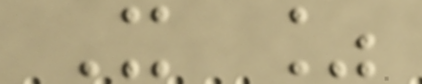X %
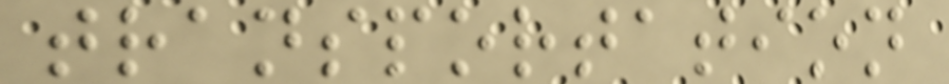transportation
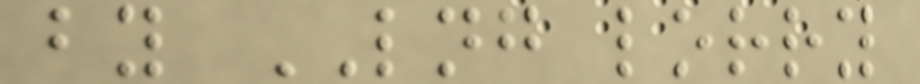by LNG lorry
